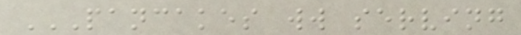PANCAKES WW SERVING
